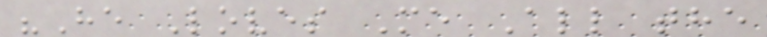"He Loves Me All the
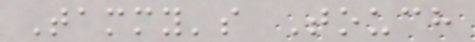Tammy's Touch
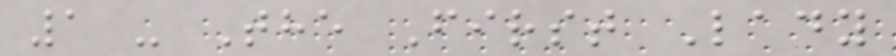1 - The First Lady
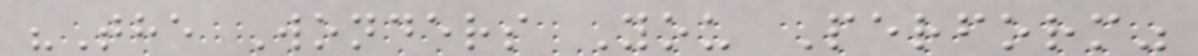"The Wonders You Perform"
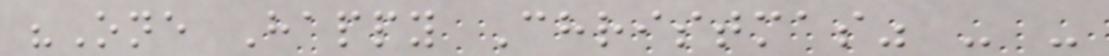"One Happy Christmas" - -
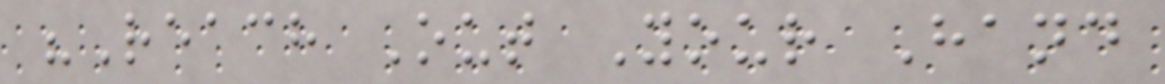"Reach Out Your Hand
